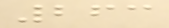263
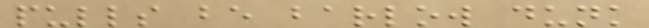pulls be barlow dunk
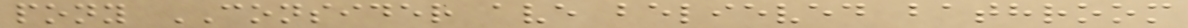pony CONSIDER ave believed bathroom
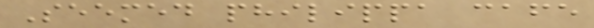Seemed philippa cafe
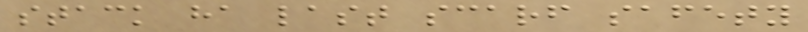stack ha last scarf safety
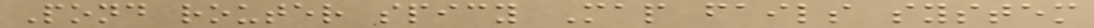Pond router spicy Map fails system
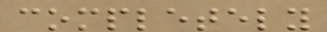completely
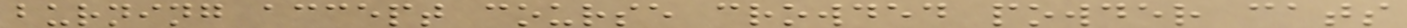burning accept course crowded powder cats
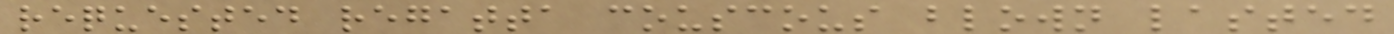requested regatta couscous blown lasted
